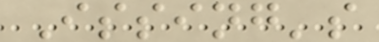Issing's
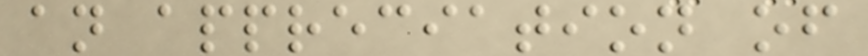an appreciation of
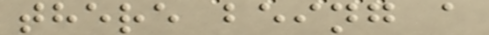there being a
